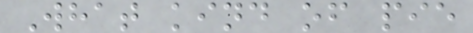What kind of pie
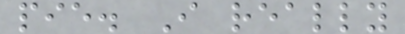pie. I really
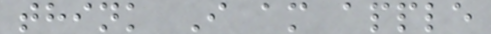think I am apple
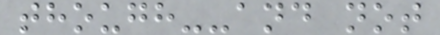though--and not
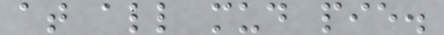at all mud pie.
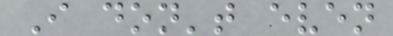I don't even
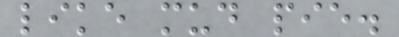like mud pie.
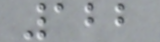122
